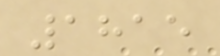1815
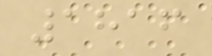1816
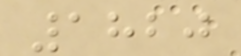1820
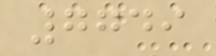7749
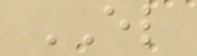EL
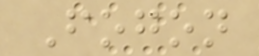Fogon
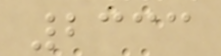2333
